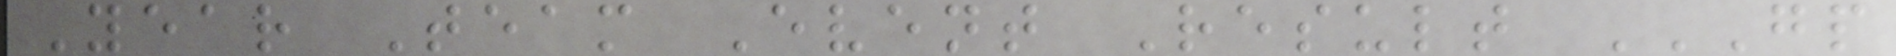Year Team Event Result GP
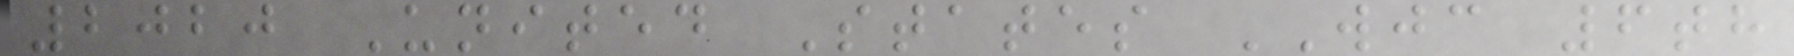2020 United States WJC 6th
